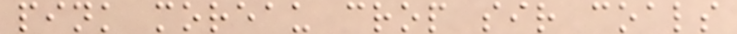pink moreau crop sir coals
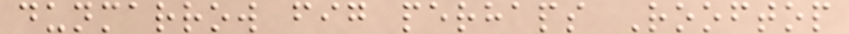dunmarrow fig perhaps Rooftop
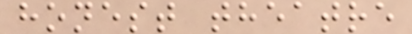honest theatre
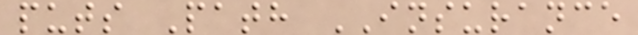puts Path INSURANCE
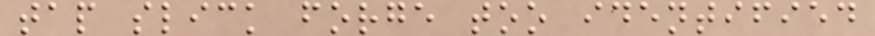tap slick forge too identified
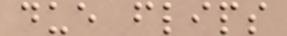due flips
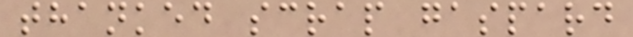thanked scrap gaspard
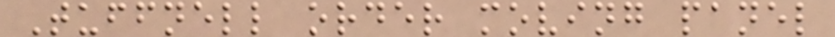Tuffnell order moving panel
